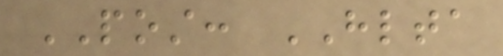POST: HLTA
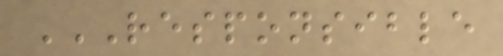RESPONSIBLE
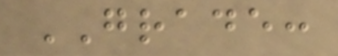GRADE:
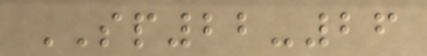SP22-26
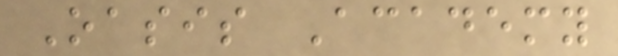Oasis Academy
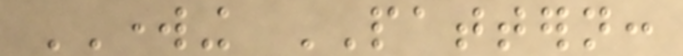WORKING PATTERN:
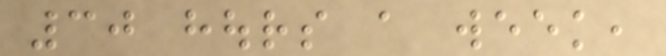30 hours a week,
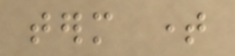term time
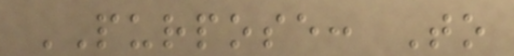PURPOSE: To
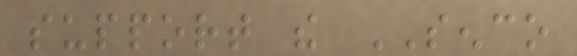support the SENCO
